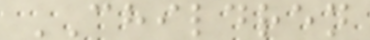CHILDREN
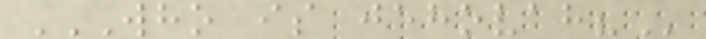WHO IS JEHOVAH?
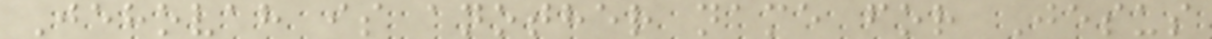Jehovah is another name for Jesus
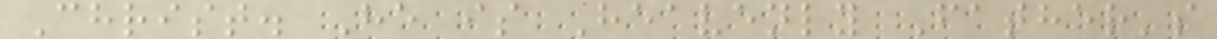Christ. He is Heavenly Father's
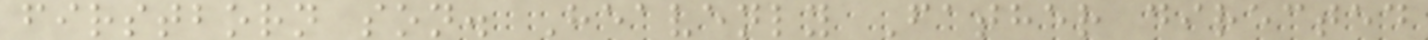firstborn son. Heavenly Father directed
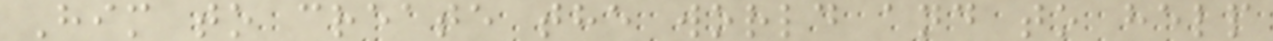Him to create the world and to help
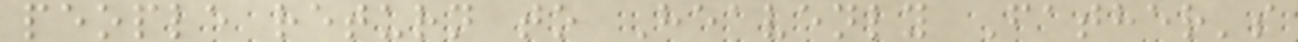people return to Heavenly Father's
